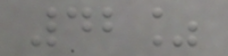42%
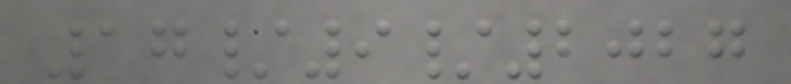17/9/2027
